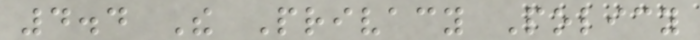4.4 The Privacy Policy
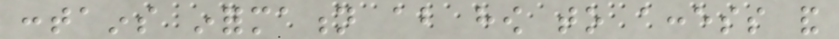contains information about how to access and
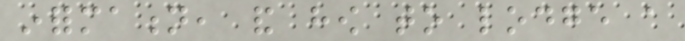information, and how to lodge a
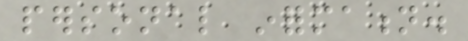personal information.
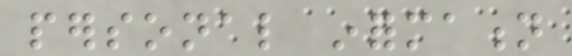personal information
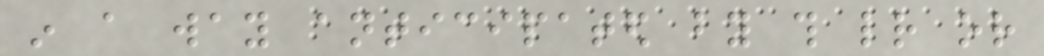in a way anticipated by this letter or
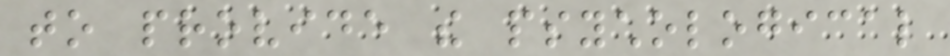to provide the psychological
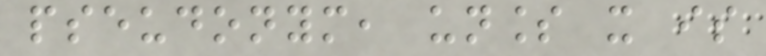pseudonym, unless it is
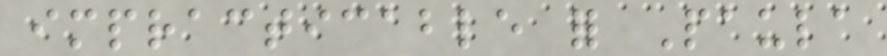impracticable for Paula
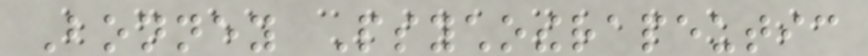Bonney Psychotherapeutic
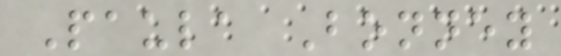Paula Bonney
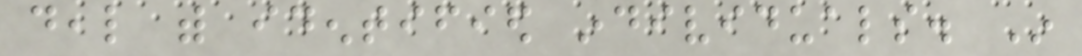deal with identified individuals. In
